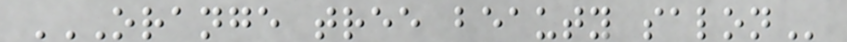ORANGE TREE BEAUTY SALON
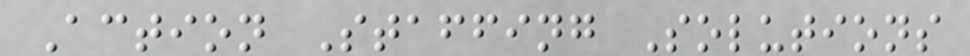Action Staffing Solutions
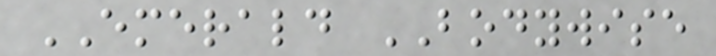EMERALD BODYWISE
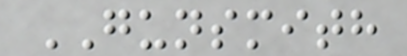GUNSMITH
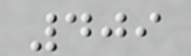409
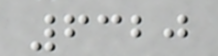6320
